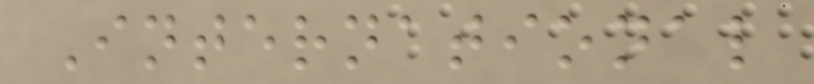International
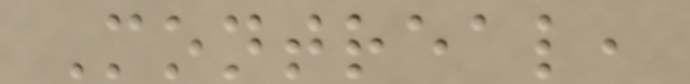Montreal,
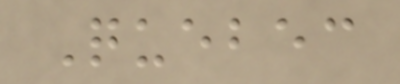Quebec
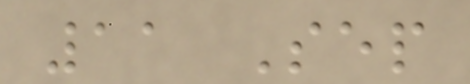11 Sep
